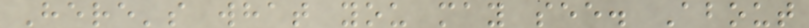Here's what you may see. About
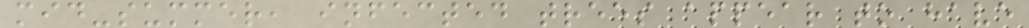mid-summer, infected trees appear to have
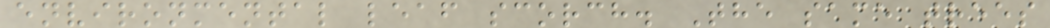environmental leaf scorch. The same trees
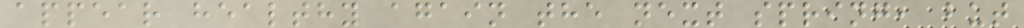appear healthy again the next spring, but
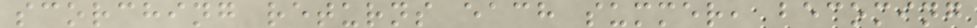scorching returns each summer, becoming
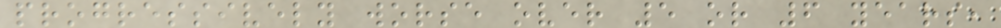progressively worse over 5 or 6 years,
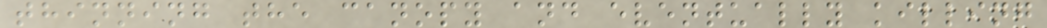thinning the canopy and eventually killing
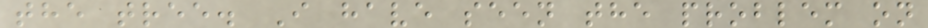the tree. I have seen the problem on
